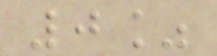0%
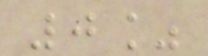0%
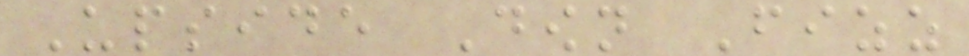Upside Down Fizz
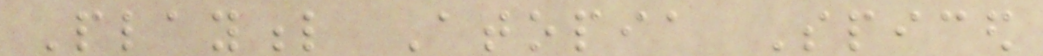Playful Atopia Spiced
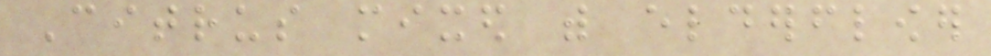Citrus mixed with elderflower
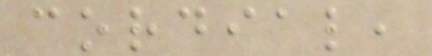cordial,
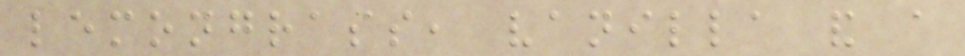lemongrass, vanilla and a
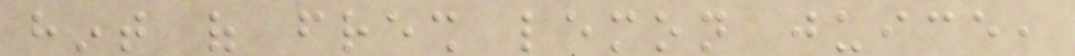hint of fresh lemon juice,
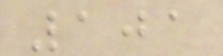101
